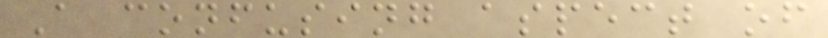A confusing aspect of
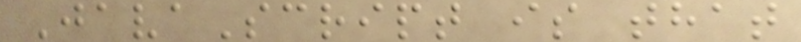JavaScript is that
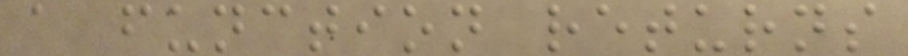a function returns
